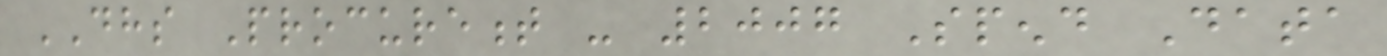DHS Procurement - 2007 Spend Data
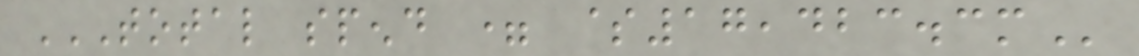TOTAL SPEND = $17,423.3M
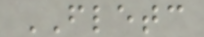FLETC
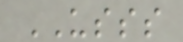USSS
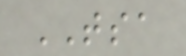TSA
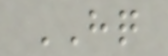HQ
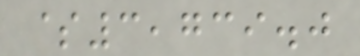$3,739.0
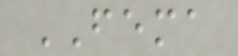FEMA
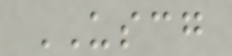USCG
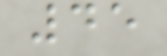45
